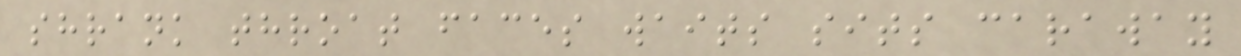shrank throat faces waits sits caraway
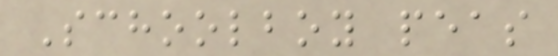Schoolboy peas
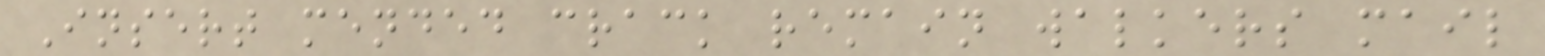Insert mended crack remain walkers mail
